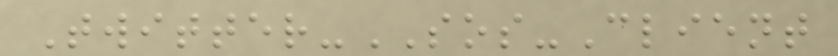Twitter-SOS-Client
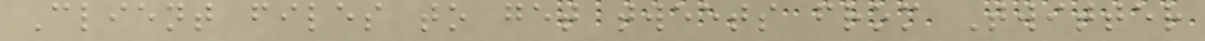Client files to get tweets from Twitter
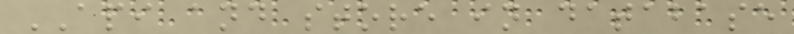API and store in database
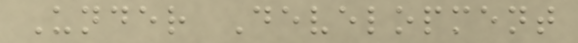Under Development
